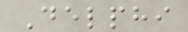Delphi
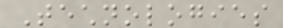Technologies
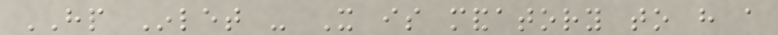HP Inlet - It is mandatory to have a
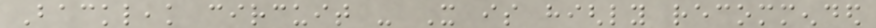Backleak circuit - It is highly recommended
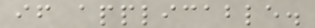if applicable.
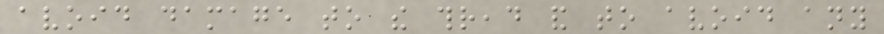avoid damage to the thread and to avoid any
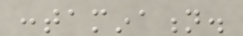contamination.
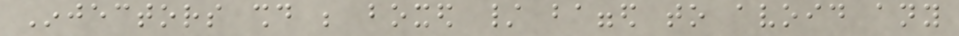Injectors should be boxed / bagged to avoid any
